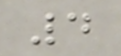4
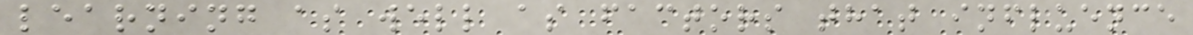learning as well as factors that influence
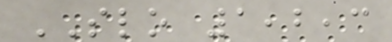SLO 1,2,3
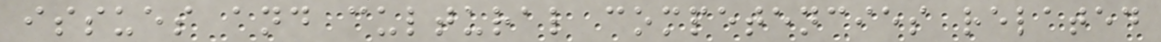issues and cultural competencies related
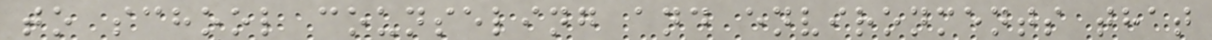to school counseling and environments that
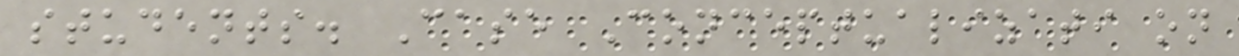students. Case Conceptualizati on
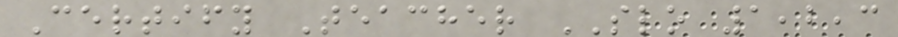Certify Teacher SLO 1,2,3
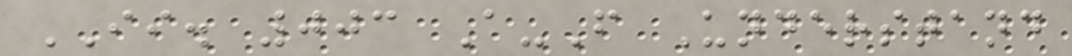II. 003 A-F Understand
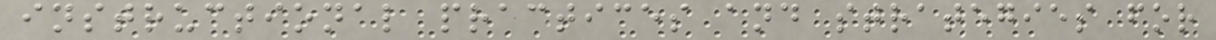instructional practices and strategies for
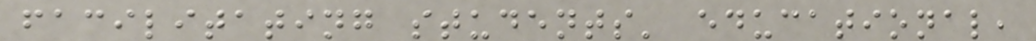facilitating students' educational,
